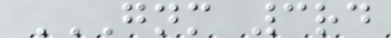GNM 3RD
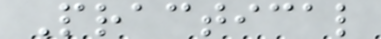Practical
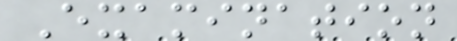Examination
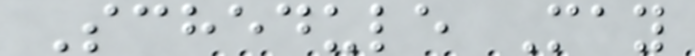Schedule May
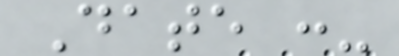Date :-
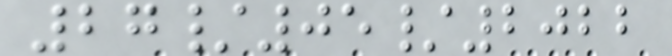27/05/2022
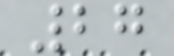27
